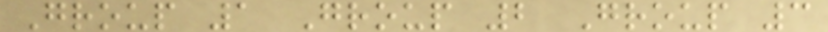Group 1 Group 2 Group 3
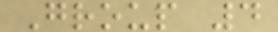Group 4
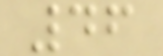46
